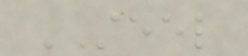STEEL
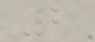2
